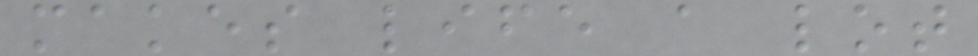makes life a lot
